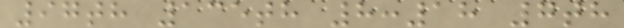97th 135th 8:18 7th
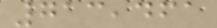713,461
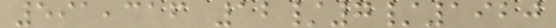591,316 12/7/1920
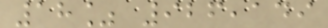18% 926,149
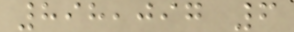898,097 6
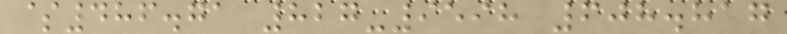$486.71 827-9598 608.817
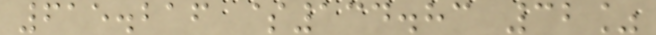615.216 $134.83 32%
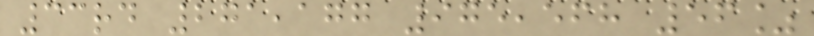33rd 271,177 975,568 56%
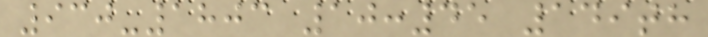930-1803 10:45 149th
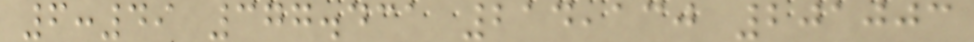6:49 377.431 214,130 201003
